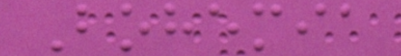Bohemia
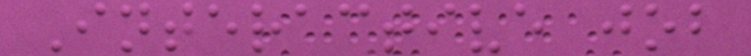Interactive job
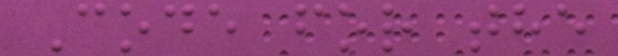Code for the
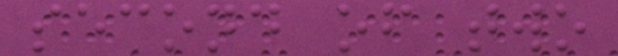second of two
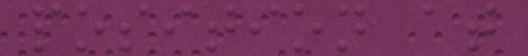position at
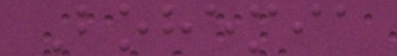Bohemia
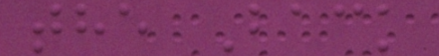the Back
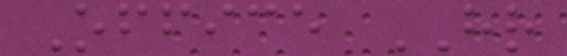Office HR
